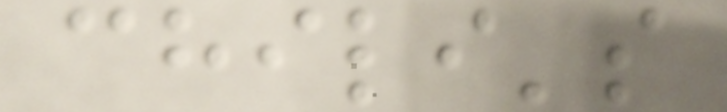chili's
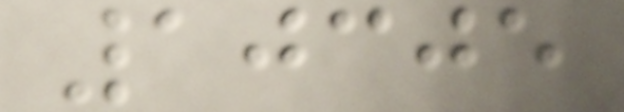10305
